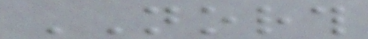NORTH
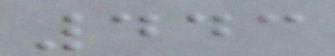443
